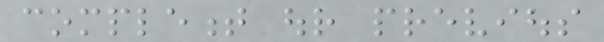complement our previous
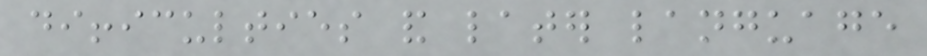difficulties and later language
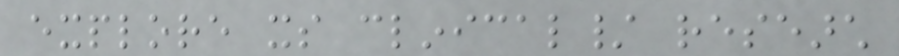explore its clinical/ research
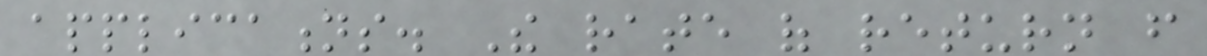applications. The rate of return from
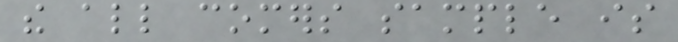the all comers sample is
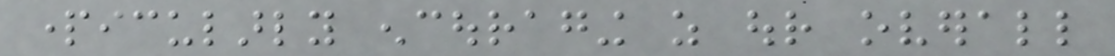particularly encouraging as our overall
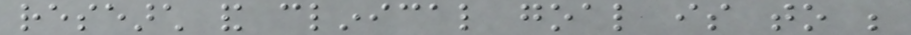research and clinical goal is to be
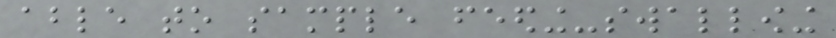able to sample feeding-swallowing
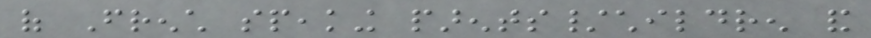of French speaking parents/children and
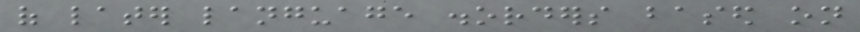of later language disorders based on
